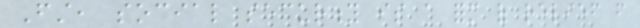First, social security is a form of relief from
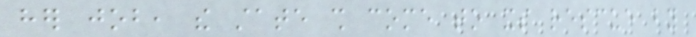her job, the state shall come to its rescue by
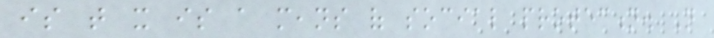is that it is a means of social protection. Not
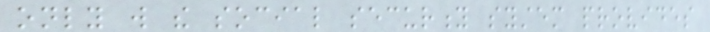only will the social security system provides
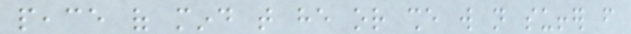peace of mind that he or she will not suffer from
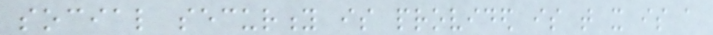social security is provided is that it is a
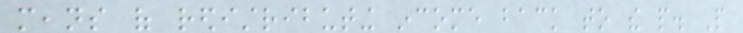means of redistributing income back to the people. People
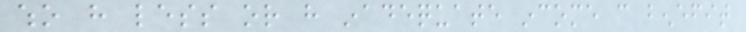who have less or have inadequate income can benefit
